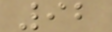92
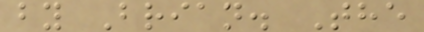by Brian. The
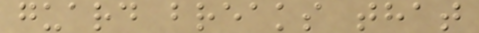guard breaks that
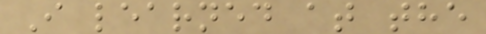I learned at the
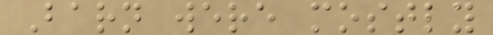Barn were mostly
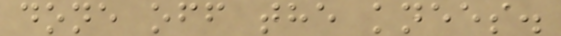done off the knees.
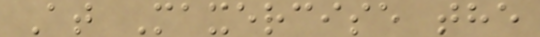At Maxercise the
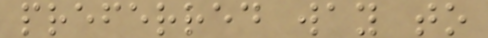preferred way to
